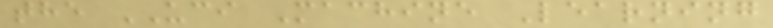the UCI Machine Learning
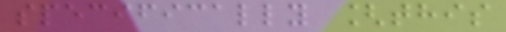specifically [this
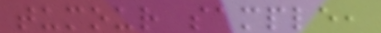tumour sample,
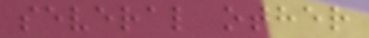several other
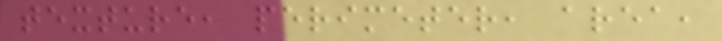texture, perimeter, area,
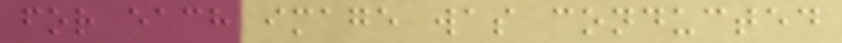for each image was conducted
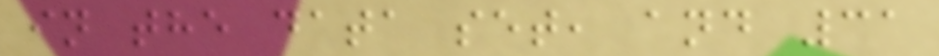in the data set, and 31
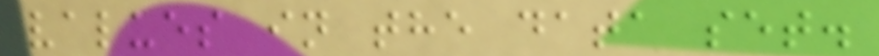values in the data set.
